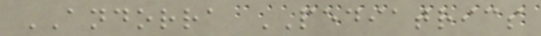ANDORRA PEDIATRICS
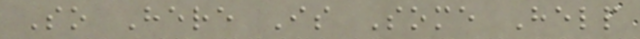So Here Is Some Help
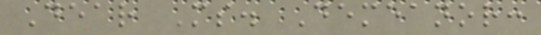Dear Ms. Demeanor:
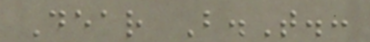Dear B.T.:
